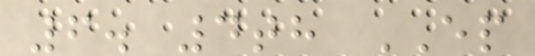6. 4th EP
